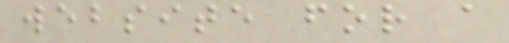website for a
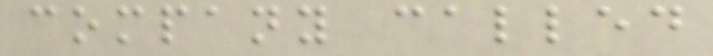company called
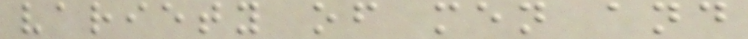variety of men and
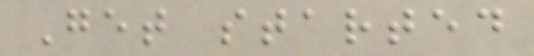Get started
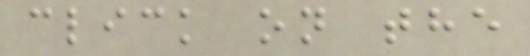click on the
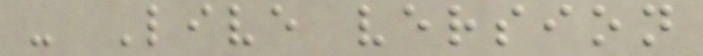- Live version
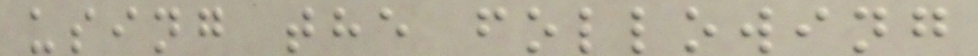using the following
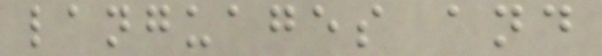languages and
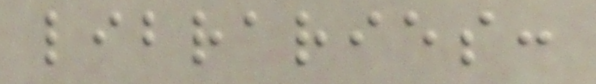libraries:
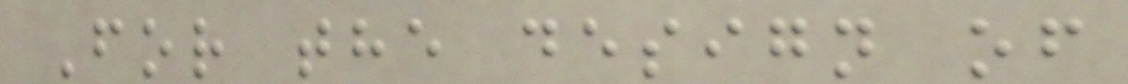For the design of
